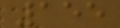155
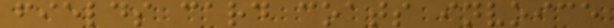fields card coats invoice
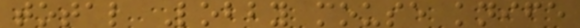total Lobby mouse knife
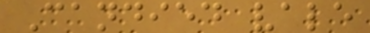Candied vale
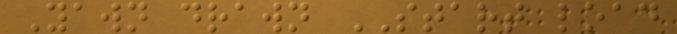Yawn drawn START load
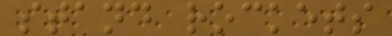stand rockets
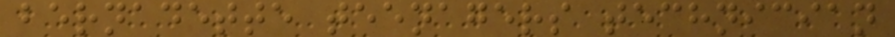bernadette teenagers technician
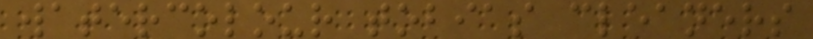watercolour tobias cleaners
